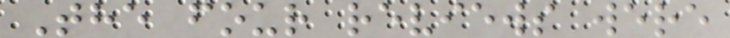The four reviews were
